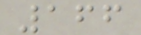166
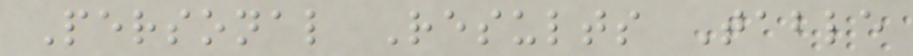Personal Results Table
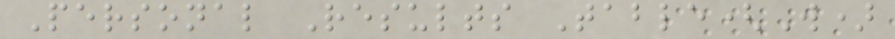Personal Results Table(W)
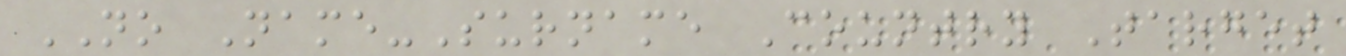NO Name-Surname Country Target
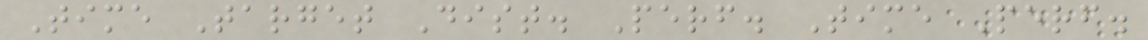Time Target Dist. Perf. Time Perf.
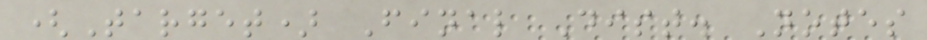(Target) Final Dist. Notes
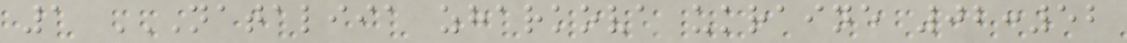1 NATALIIA ZHARKOVA UKRAINE 02:52
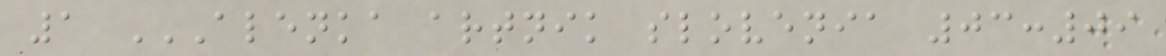1 ALENKA ARTNIK SLOVENIA 03:09
